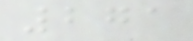271
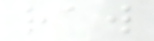raw
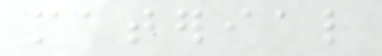material
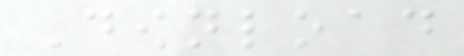Download
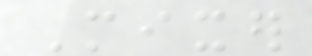Mixer
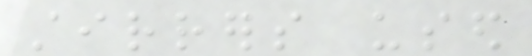stirrers used
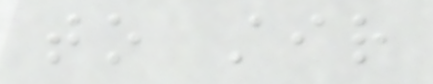to stir
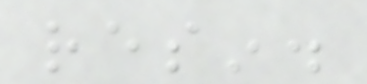resin.
